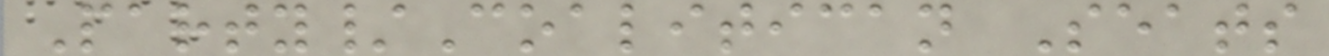Party/Coalitican Seats
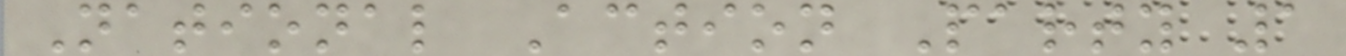National Action Party 1
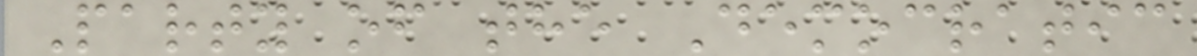Party of the Democratic
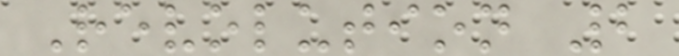Revolution 2
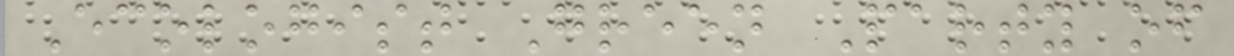Ecologist Green Party of
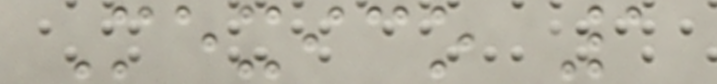Mexico 1
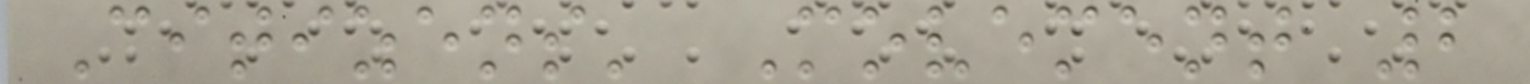Citizens' Movement 2
